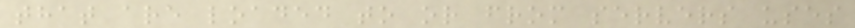that are loaded to or from servers uses
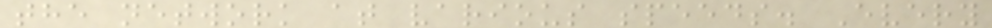the network at various speeds. Every
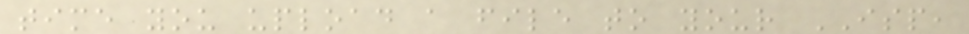time you upload a file to your ISP,
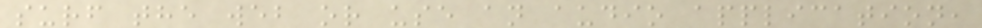surf the web or use an audio application,
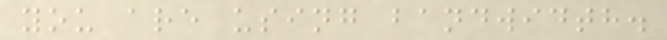you are using bandwidth.
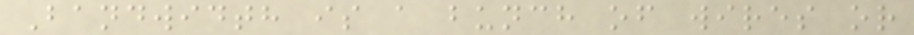Bandwidth is a bunch of wires or
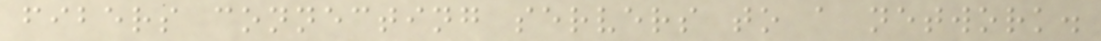fibers connecting servers to a network.
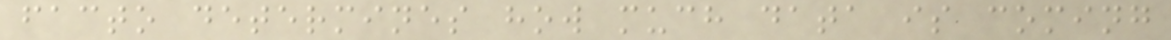facto determines how much data is coming
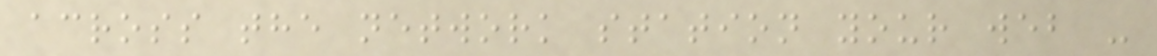across the network station your web -
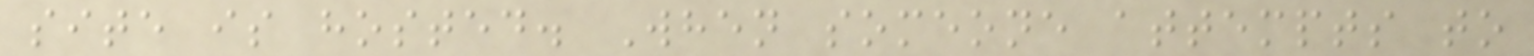site is hosted. When someone attempts to
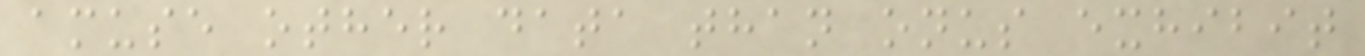amuse other data than onus exhibit
